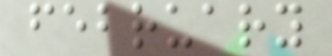february
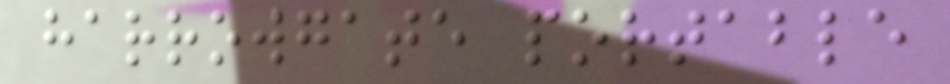harrowgate portable
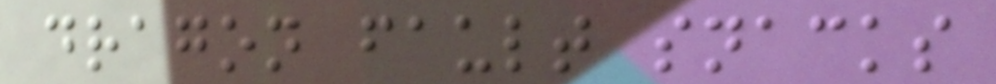dragon fault snacks
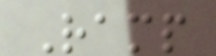Ramp
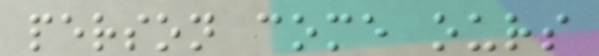person come ours
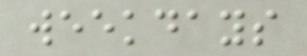weekdays
